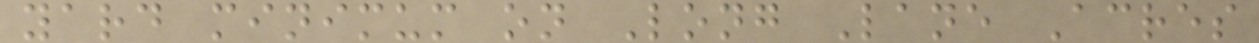yard minimum on Long Lane Acres
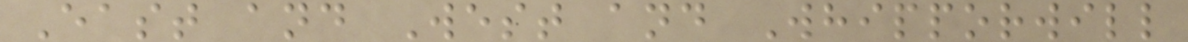East and West and Whipporwill
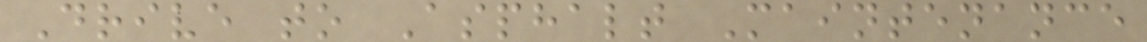Drive to Asphalt Maintenance
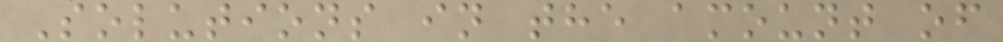Solutions in the amount of
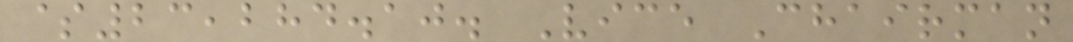$23,284.10. Vice Chairman
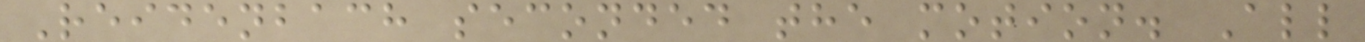Reidenbach seconded the motion. All
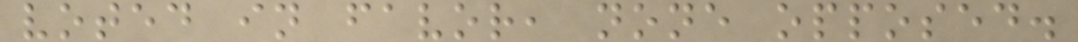voted in favor, none opposed.
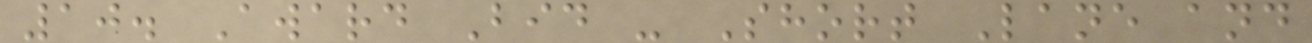10. Award Bid - Short Lane and
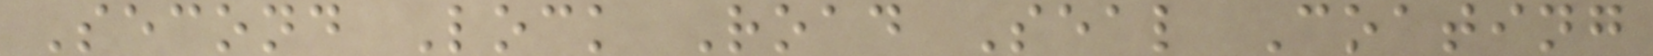Second Lock Road Seal Coating
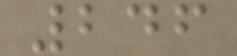246
